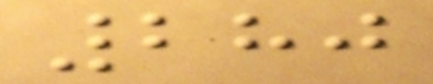280
